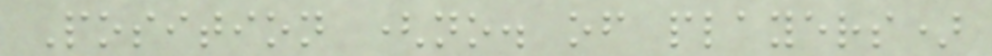Position (no. of players)
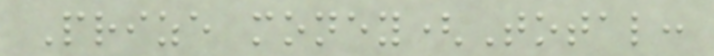Prize money(Total:
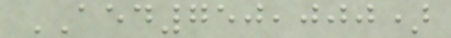AED750,000)
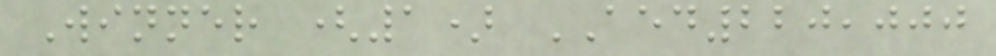Winner (1) AED220,000
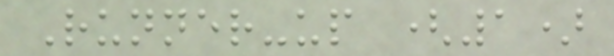Runner-up (1)
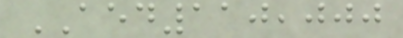AED110,000
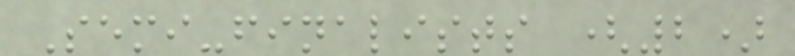Semi-finalists (2)
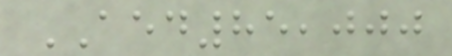AED85,000
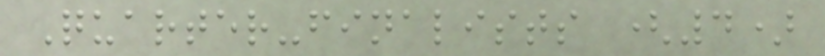Quarter-finalists (4)
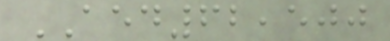AED62,500
